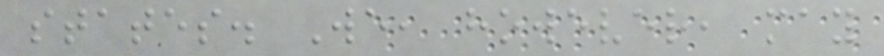states. We, however, may
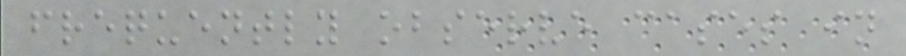frequently observe cases in
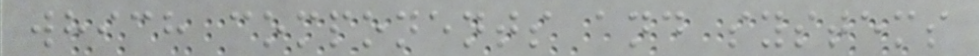which components and systems
